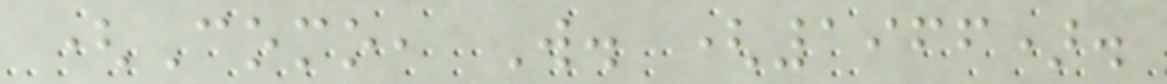(Como, W. (1966).
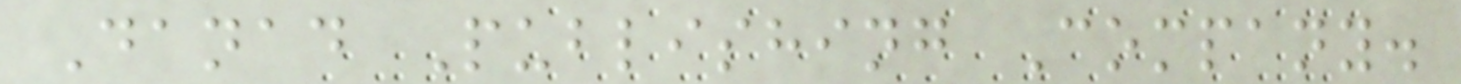Danad Publishing Company.
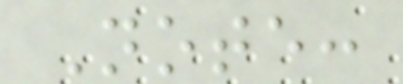Note:
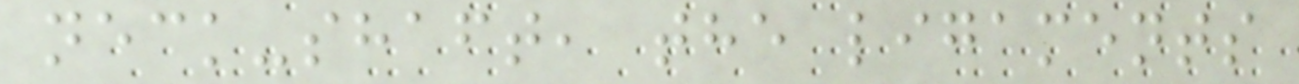neck-shaft, the ligaments
